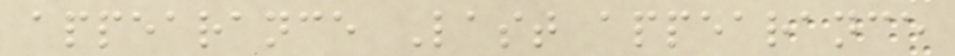appearance Last appearance
